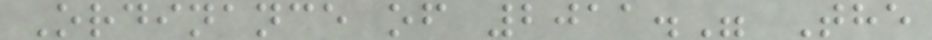Ordinance of 2011." The
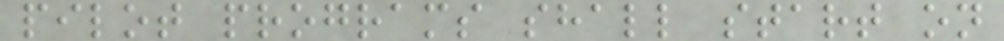pilot programs shall start on
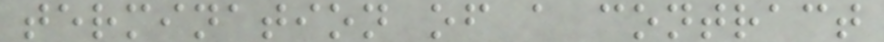termination of a contract
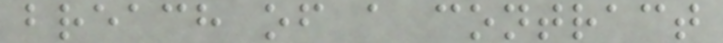breach of a contract
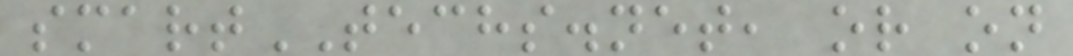smartTECHS.net, or on
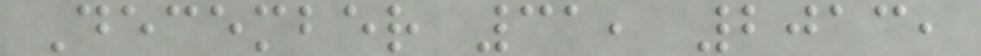December 31, 2013,
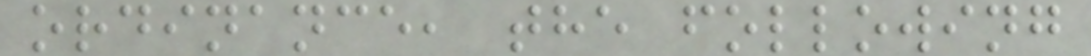ordinance, the following
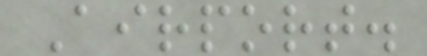Airport.
